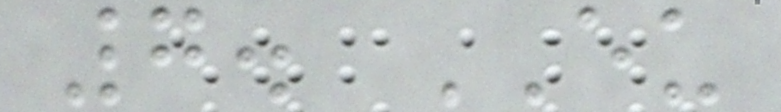7. EU
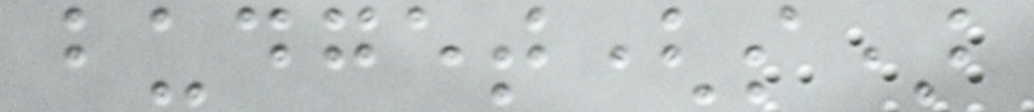budget(s)
